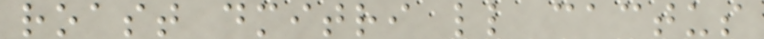roast dmitri ll cactus
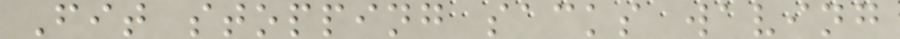Fit stopping sacks waving
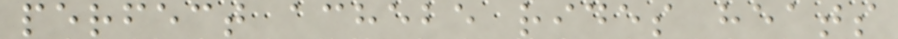perfect achebe rides heats
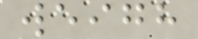weigh
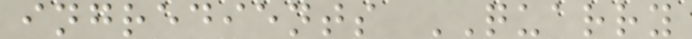ingredients QUARRY
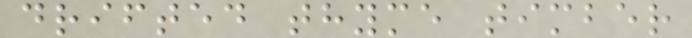drifted thyme timber
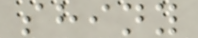shiny
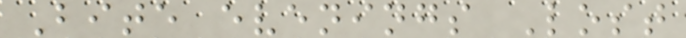Bite evenings Lost
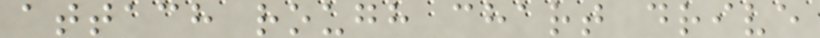attach rough chart drive
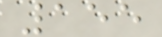155
